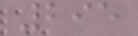295
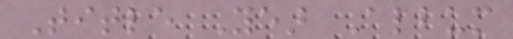Title Year Album
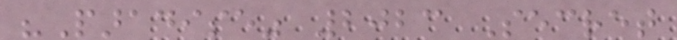"Paradise" 2023 Secret
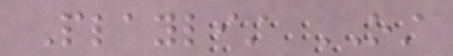Playlist OST
